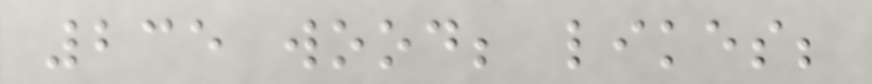235 wood; likes;
